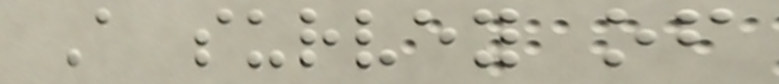A survey of
